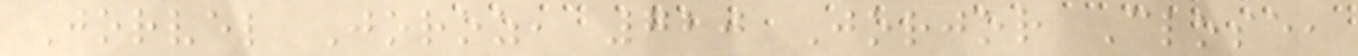Jorvel Joroz, 720 Jorjor Close,
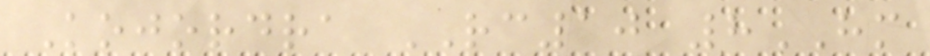Kojordra RC10 8HM
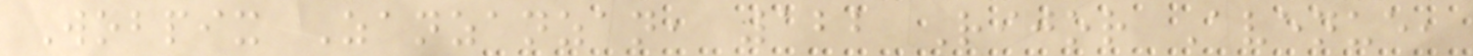Wobpix Zanzanzan, 122 Rijor Avenue,
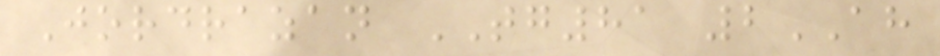Jordrazan TG81 2AH
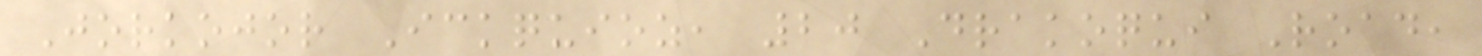Jorkojor Ickquioz, 20 Drakoqui Road,
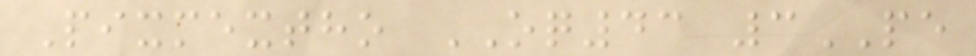Pixmextho OQ43 3PE
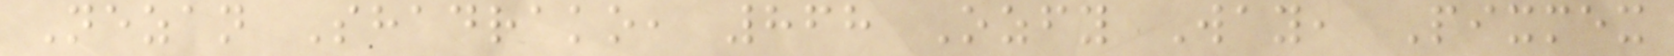Nezan Shadrako, 868 Ozfy Way, Pixmex
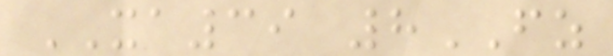XA39 8FZ
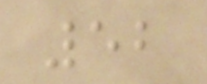52
